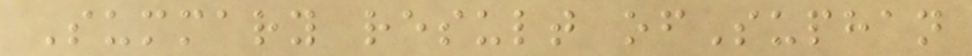Summary result ofSuphan
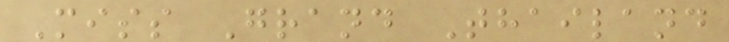Miss Grand Thailand
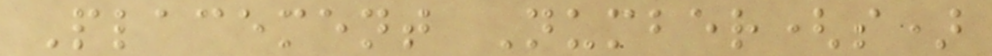Placement Number(s)
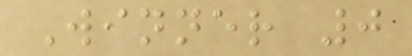Winner 0
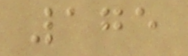175
